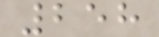258
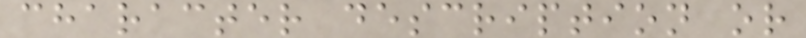character description or
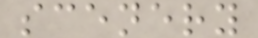scenery
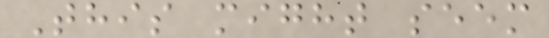This might seem
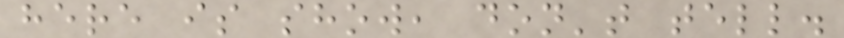here is show, don't tell.
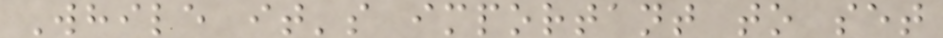While it's important to set
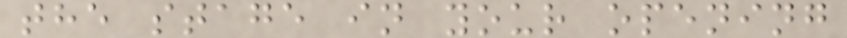the stage in your opening
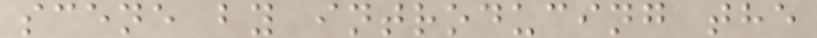scene by introducing the
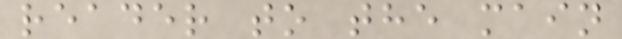reader to the main
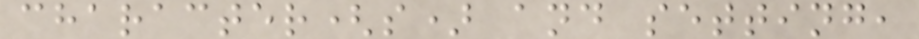character(s) and setting,
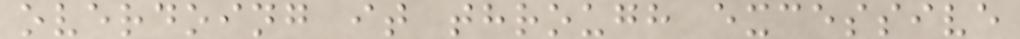overdoing it through excessive
